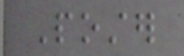Poster
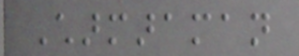Charmaraman
